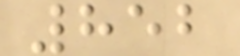852
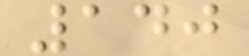140
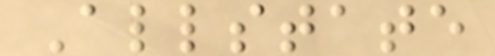Allstate
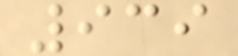939
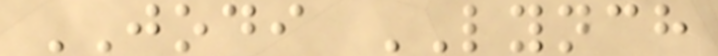JODI LYNCH
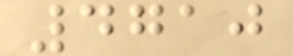4710
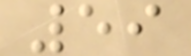59
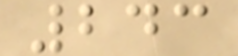243
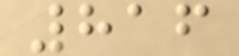816
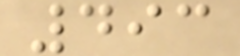493
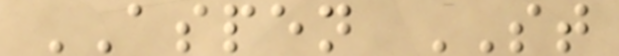ASPEN ST
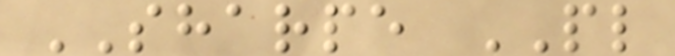SHARPE PL
